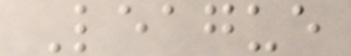League
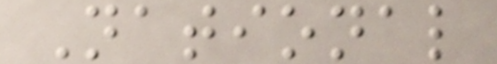National
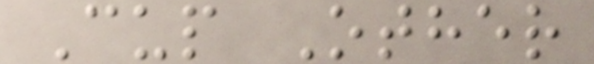Cup Other
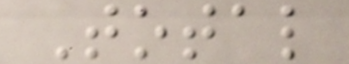Total
